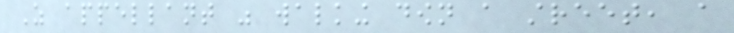As appellant was walking down a street, a
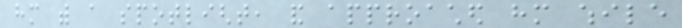him with a spotlight, and approached him while
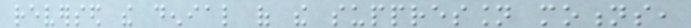reversed the denial of the suppression motions,
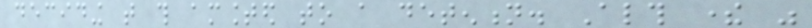deciding that this amounted to a detention. Although there was
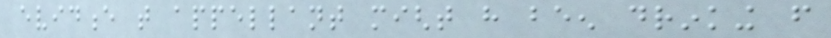evidence that appellant might have been drinking from
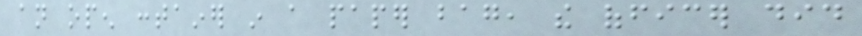an open container in a paper bag, the officer did
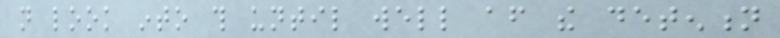not look into this until well after the detention
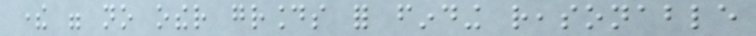there were no other grounds for finding reasonable
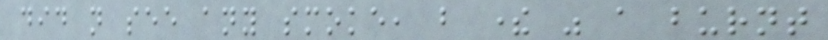did not see any smoke, but there was a burnt
